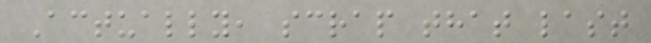Actually, scrap that last
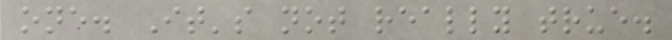one. It's not really true.
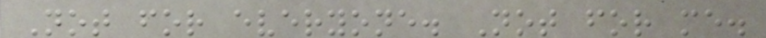Not for everyone. Not for me.
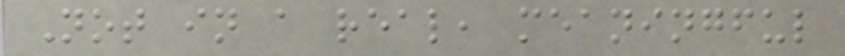Not in a real, meaningful
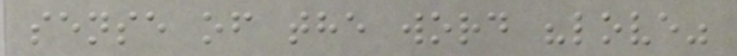sense of the word "love"
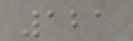121
